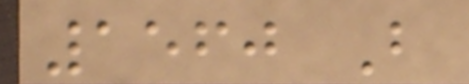1560 B
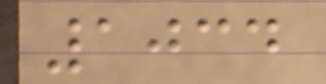1034
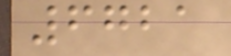6721
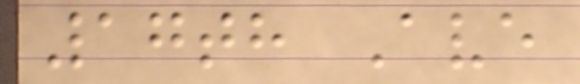17th Ave
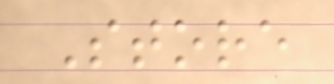Store
